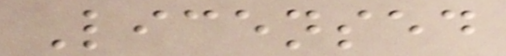Licensed
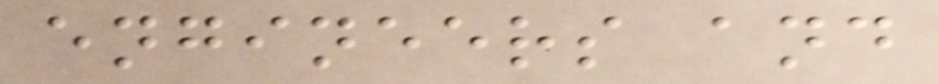engineers and
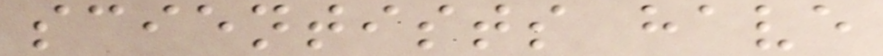scientists have
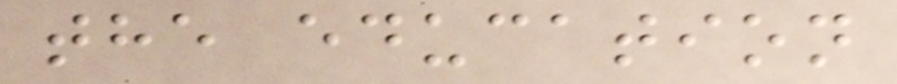the education
